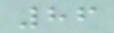86
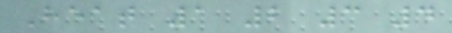Heat 1 2 3 4
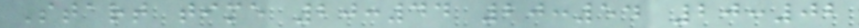Start time 20:44 20:54 20:02
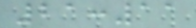21:11
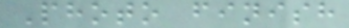Photo finish
